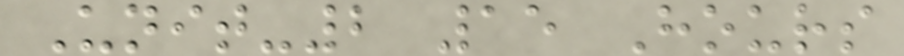Unit-2 15 Hours
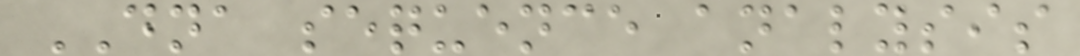DNA sequence analysis
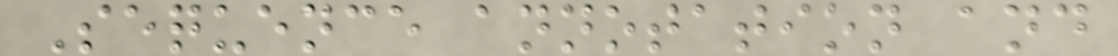Sequence annotation and
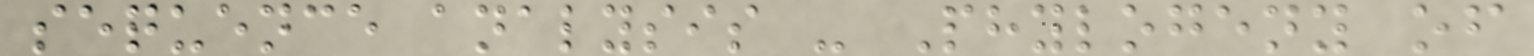sequence analysis - Phylogeny of
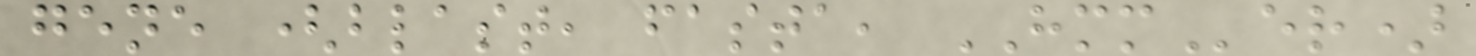gene (blast, fasta, HMMer)
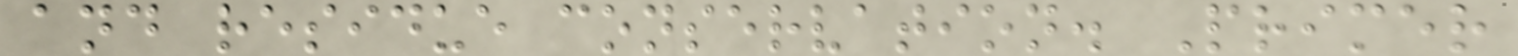and residue conservation. Primer
